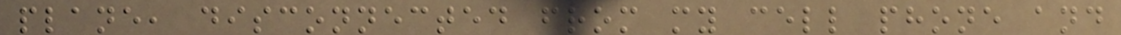plane, disconnected from my cell phone and
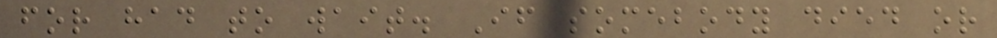for had to wait. If somebody died or
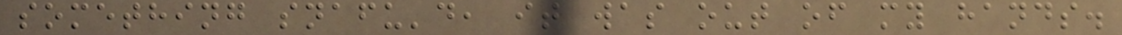something snafu'd, it was out of my hands.
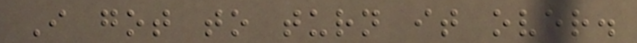I got to turn it over.
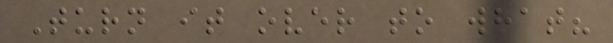Turn it over to what?
